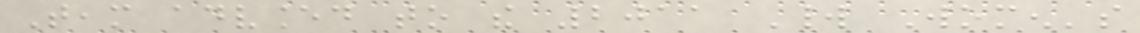Team advanced to the 2011 World Women's
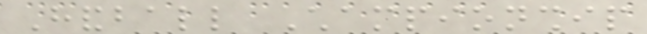Handball Championship
